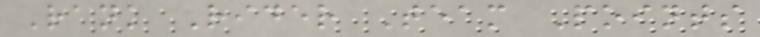Rank Rider Team Points
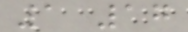1 17
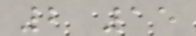2 15
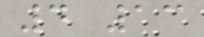4 13
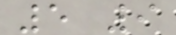5 9
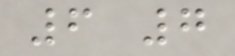6 7
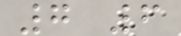7 6
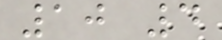10 4
